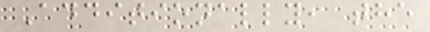Additionally, the
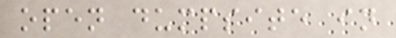open dumpsite in
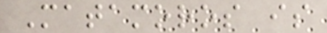Matamoros is
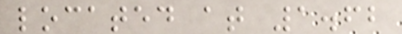located at 1.62
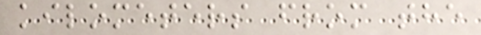kilometers from the
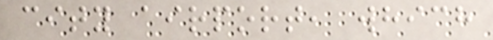city airport, which
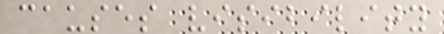causes visibility
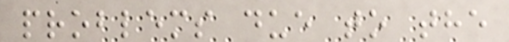problems due to the
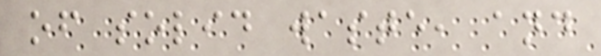of solid waste, and
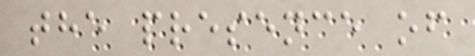the presence of
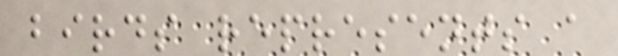birds represents a
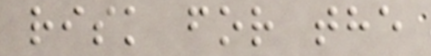risk for the
